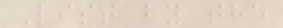List by the
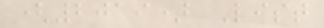(2019) List
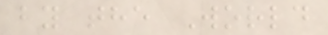by the World
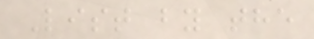List by the
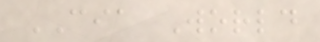CIA World
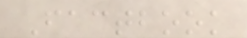Factbook
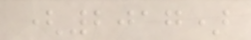(2017)
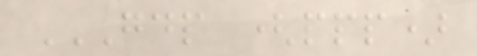GDP (PPP)
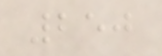250
